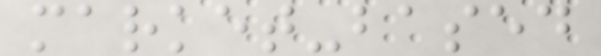market-based
